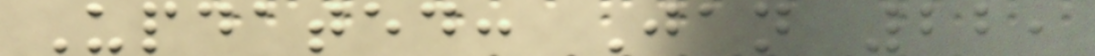Updated: Jan 22,
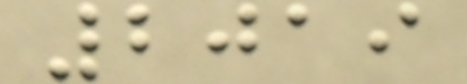2019
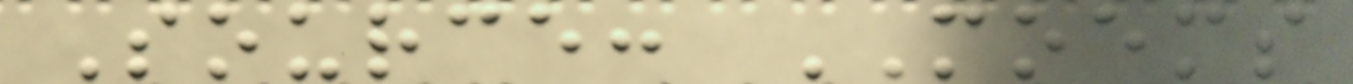Source: MOEMS
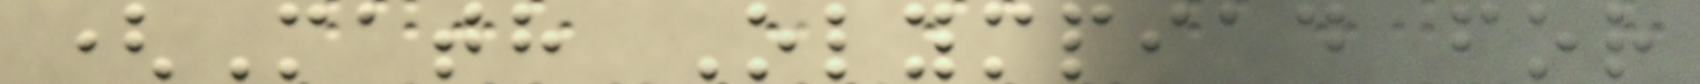(Math Olympiad for
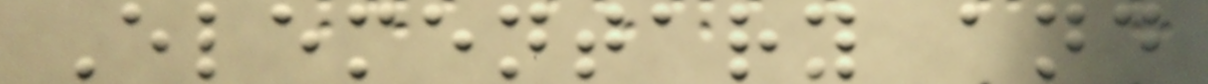Elementary and
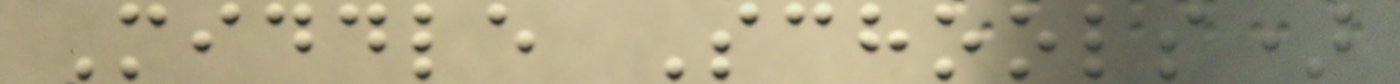Middle Schools)
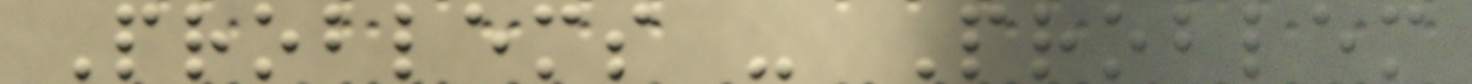Problems - Problem
